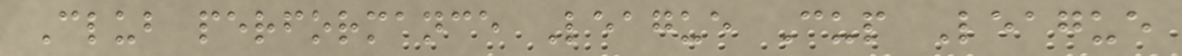Club performance League Cup League
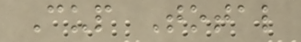Cup Total
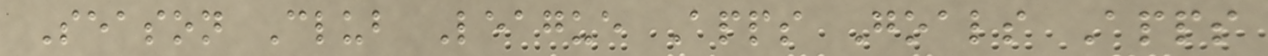Season Club League Apps Goals Apps
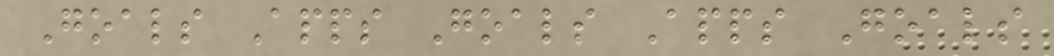Goals Apps Goals Apps Goals
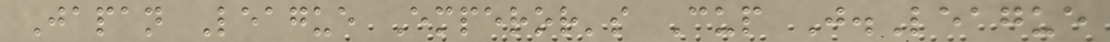Japan League Emperor's Cup J.League
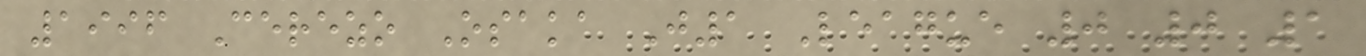1996 Cerezo Osaka J1 League 0 0 1
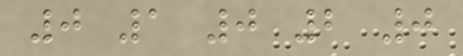0 1 0 2 0
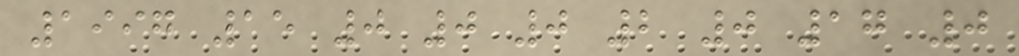1997 15 0 0 0 2 0 17 0
